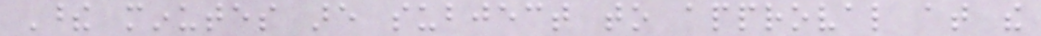These minutes are subject to approval at the
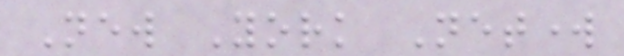New York Network
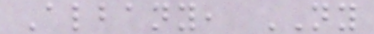Albany, NY
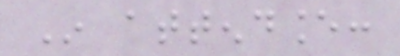In attendance:
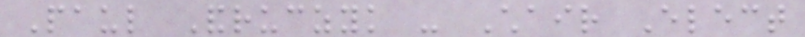Paul Andruczyk - Chair Elect
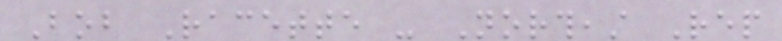Bob Racette - Northeast Rep
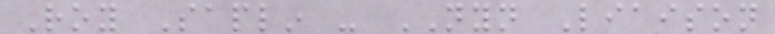Roy Saplin - NYN Liaison
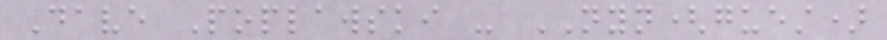Dave Poplawski - NYN(guest)
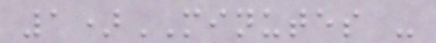1)MINUTES -
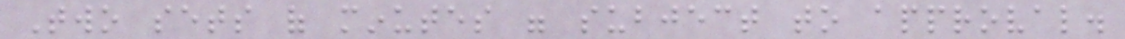Two sets of minutes were subject to approval.
